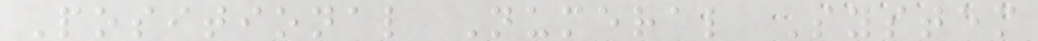Positional Numeral System
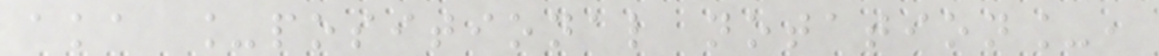aka _positional notation_,
